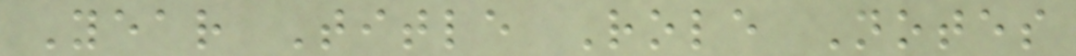Year Title Role Notes
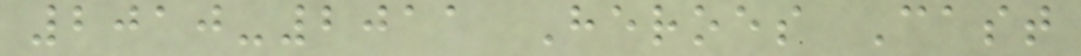2010-2011 Heroes Cast
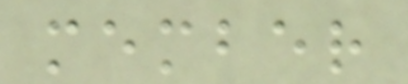member
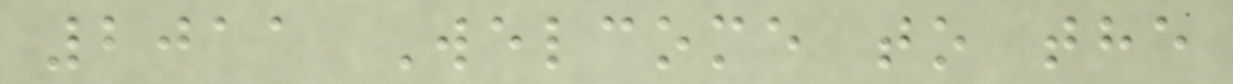2011 Welcome to the
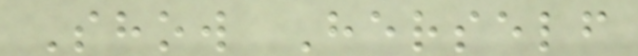Show Herself
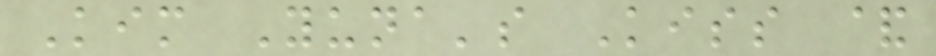Kim Yuna's Kiss &
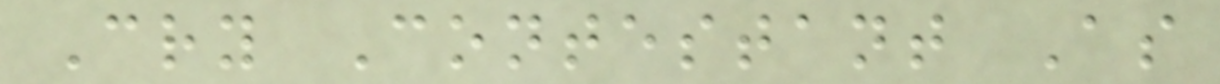Cry Contestant As
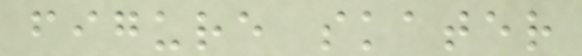figure skater
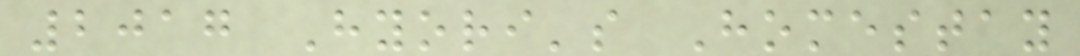2017 Hyori's Homestay
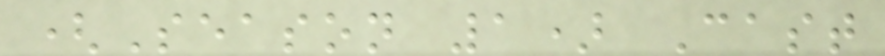(Season 1) Cast
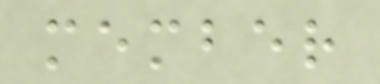member
